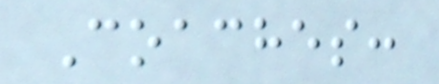Coaches:
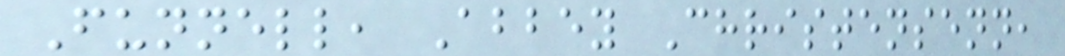Funnell, Abbey Christensenn,
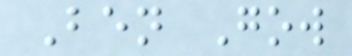Ben Gow
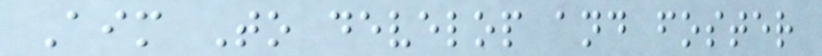Aim To develop and foster
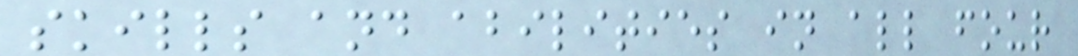skills and abilities in all four
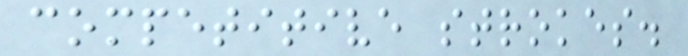competitive strokes.
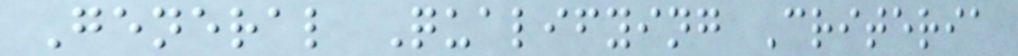General Qualifying Criteria
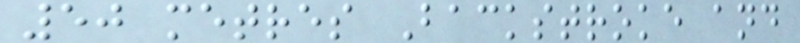50 metres Backstroke and
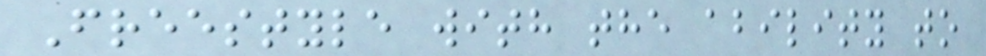Freestyle with the ability to
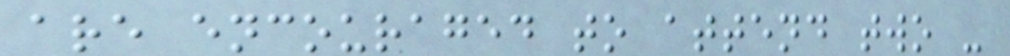are encouraged to attend two -
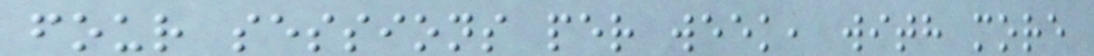four sessions per week, with more
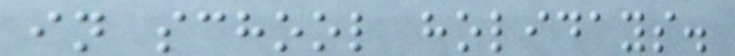in school holidays.
